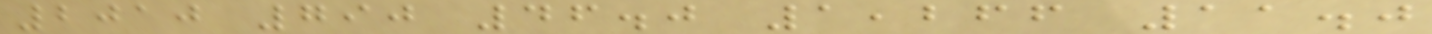2010 790 46.0 1,266 11.0
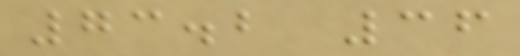73.2 36
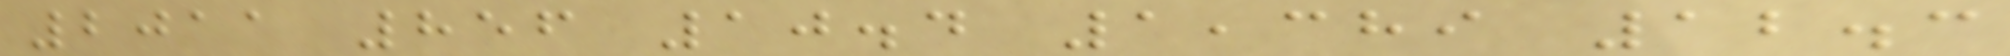2011 856 10.4 1,389 12.3
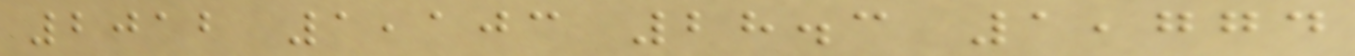2012 1,103 28.3 1,774
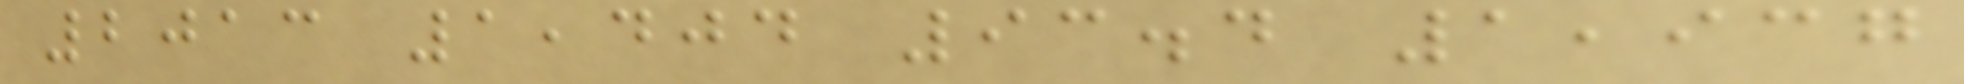2013 1,404 93.4 1,937
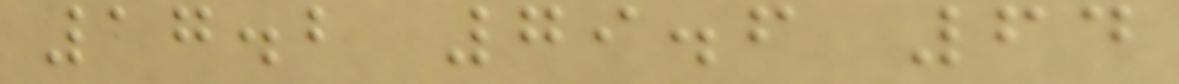17.2 79.6 64
